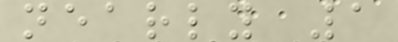nearly 1
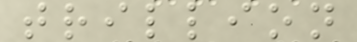trillion
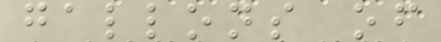gallons of
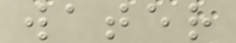water
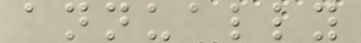annually
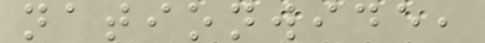nationwide,
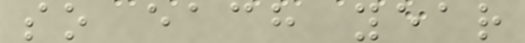so each year
